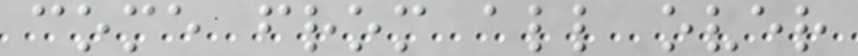come from all over
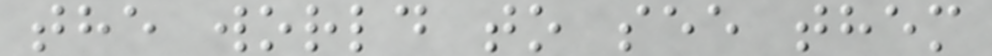the world to see them
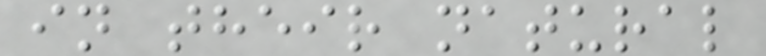in their natural
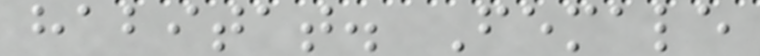habitat. Female
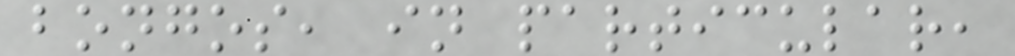bongos, in particular,
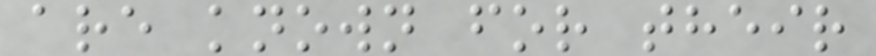are known for their
